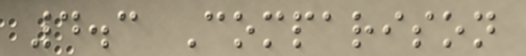4.3 Comparison
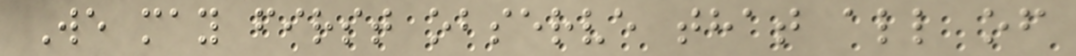We may first observe that all of
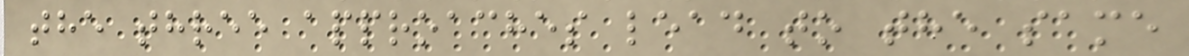the three approaches lead to the same
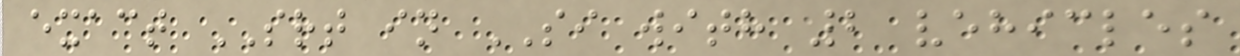exact SRT in SI with 2 vehicles
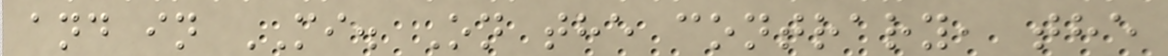and in MI. On the contrary, the
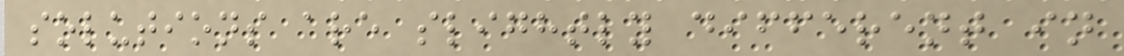solutions are slightly different in
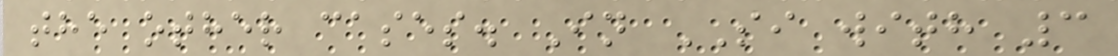the other cases. In SI with 3
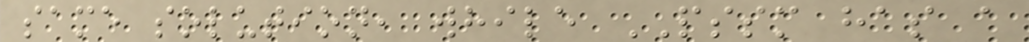same solution, while PSSM has a
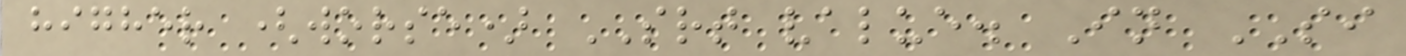higher (worse) SRT value. In SI
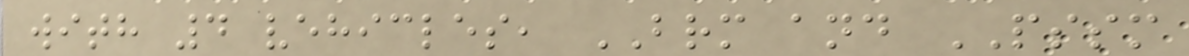with 4 vehicles, BRM and PSSM
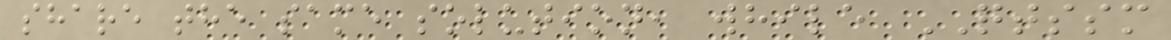share the same solution, while QTSSM
